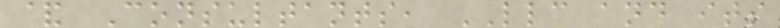& Consultants, LLC and its
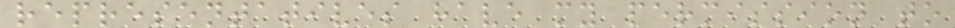representatives have my permission to
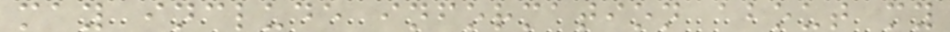may include information about my
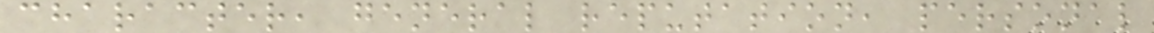character, general reputation, personal
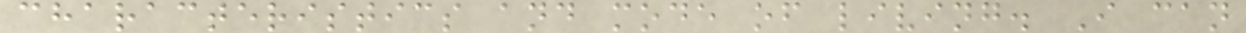characteristics and mode of living. I can
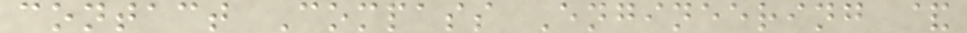contact Compass Engineering &
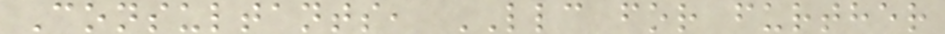Consultants, LLC for further
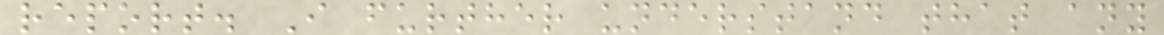report. I further understand that any
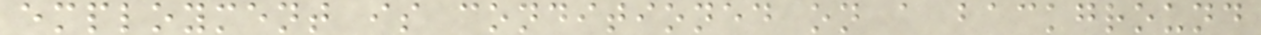employment is conditioned on a background
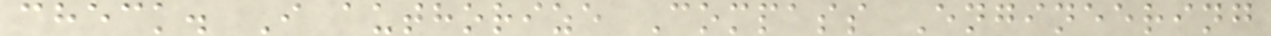check. I authorize Compass Engineering
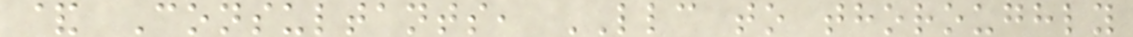& Consultants, LLC to thoroughly
